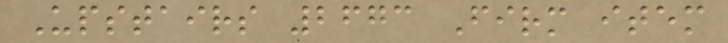Upstairs 2673 Firm item
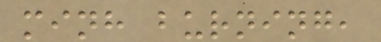minh burning,
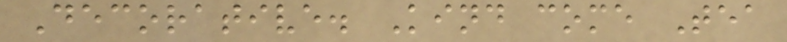Decorative. Kind come Tea
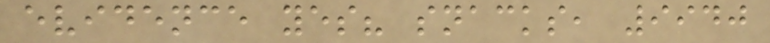evidence yes? snacks, 9940
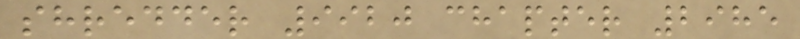shredder 9920 chapter 2985
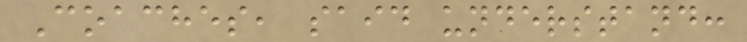Coaches, said understand:
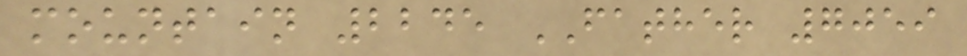mountain 2245 FATHER 7059
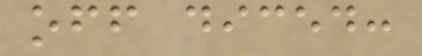off diced:
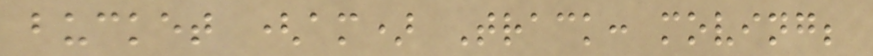bucket (am) Track: moving;
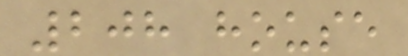208 house
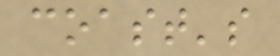coast's
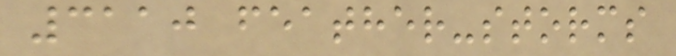3110 feather-storms
